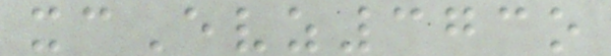xcEvz373o
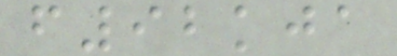f92kja
